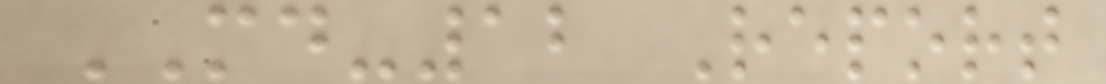MD-12 Report
